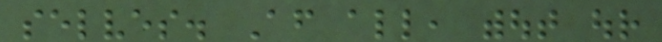selves. After all, without our
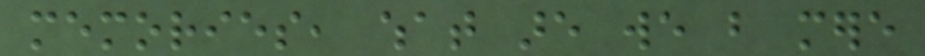memories, what are we but mere
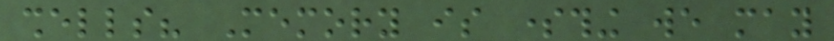shells? Memory is something we may
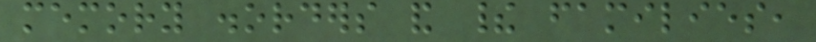memory disorders and their families,
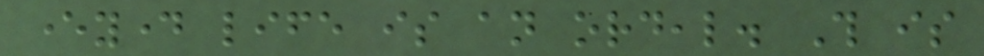everyday life is an ordeal. This is
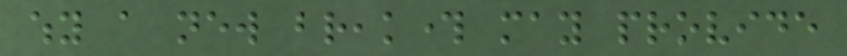why a new breakthrough may provide
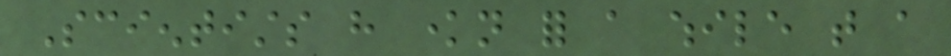Scientists have known for a while that a
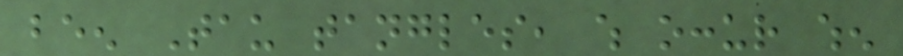been Tau tangles, which occur when
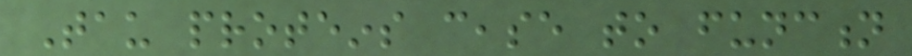Tau proteins cease to function
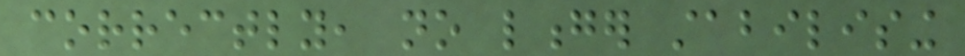correctly, no longer stabilising
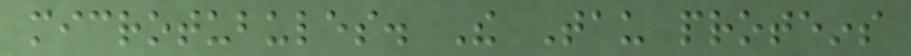microtubules. The Tau proteins
